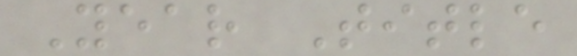Year Title
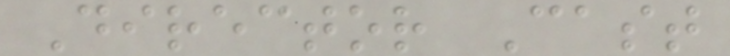Director Cast
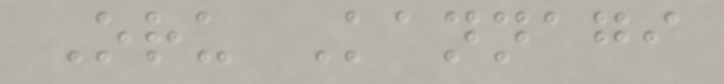Oru Kannagi
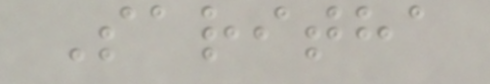Saritha
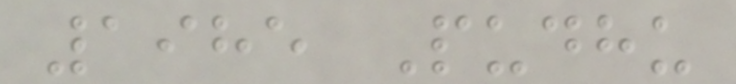1985 Pudhu
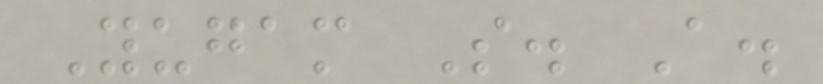Yugam S. A.
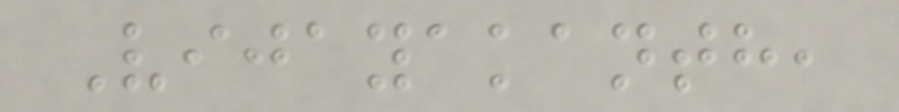Vijayakanth,
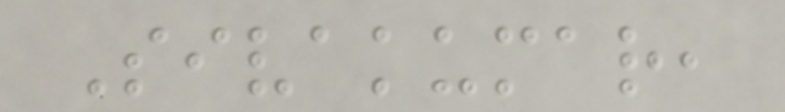Sivakumar,
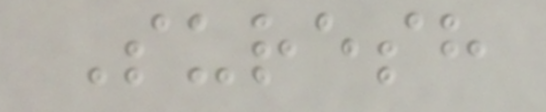Suresh
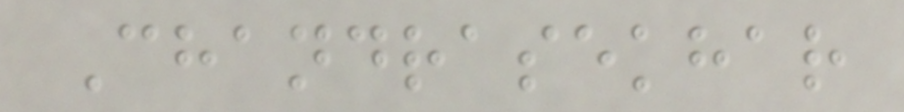Chandrasekhar
